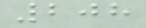208
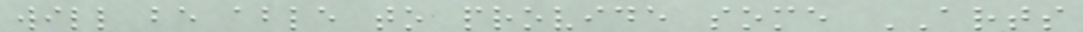will be able to provide some ARTS
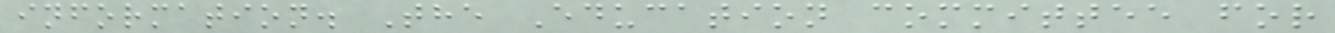information. The Education committee for
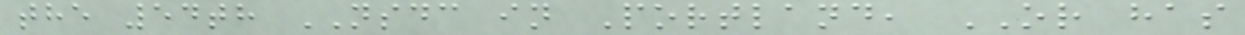the 54th NSDC in Portland, OR has
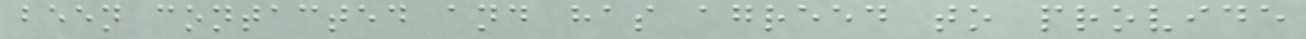been contacted and has agreed to provide
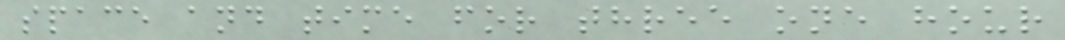space and time for three one hour
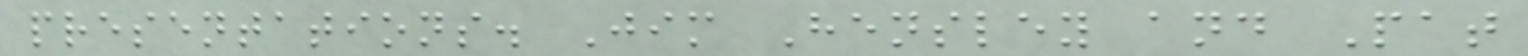presentations. Jim Hensley and Pat
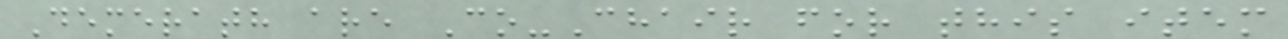Demerath are Co-Chair for this item
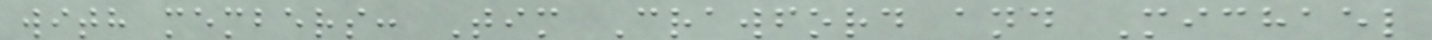with members: Tim Crawford and Michael
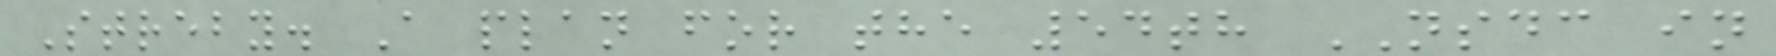Streby. A plan for the 54th NSDC in
